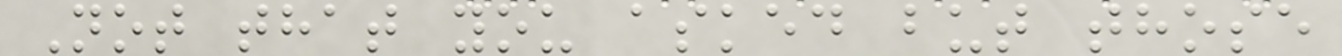Not that you asked but those
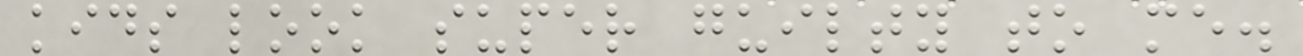kids look super guilty to me.
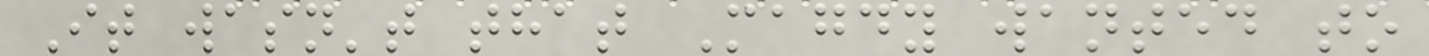It wasn't that Magdy wanted to
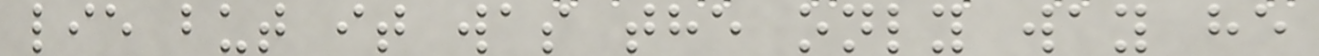lie but it was the only way he
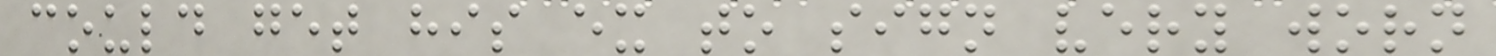could get his ex to sign very worn
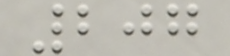207
